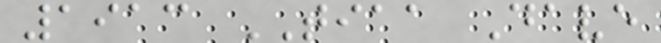1913 TIAA Dave
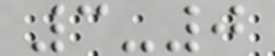3-0
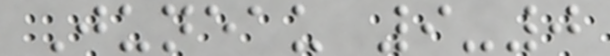Juneau 9-0
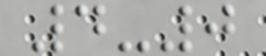4-0
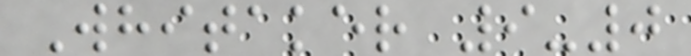Whitaker 9-0
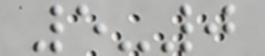5-0
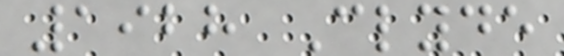1928 Clyde
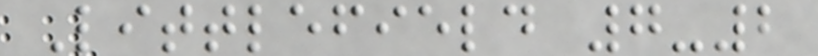Littlefield 7-2
